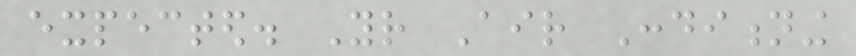expected. Your Air Conditioning
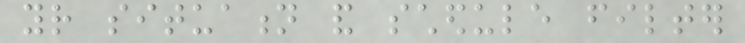your situation and schedule filter
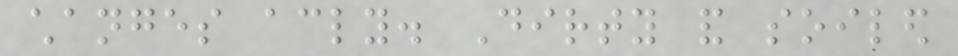changes accordingly. Dirty and soiled
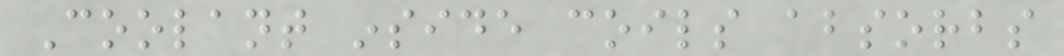Coolant inside coils absorbs
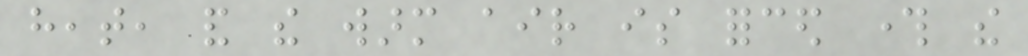heat, and the warm air is forced through the
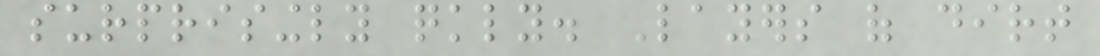surprisingly quickly. Layers of dirt
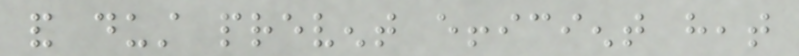and dust prevent efficient heat
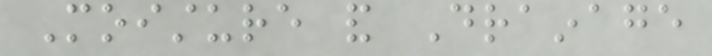Moisture and Drainage
